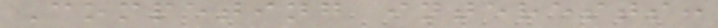Competing interests:
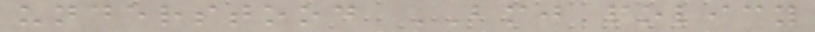understood BMJ policy
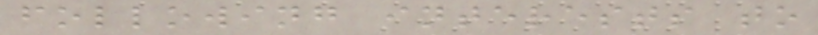following interests to
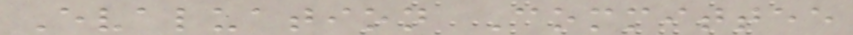Evaluation Committee
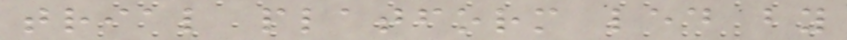trial platform led by
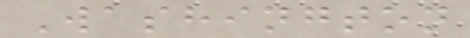Washington
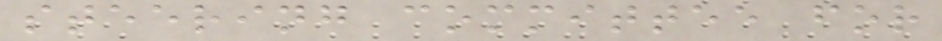steering committee for
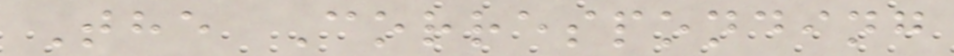The Corresponding
